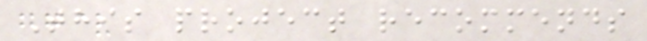This project recommends
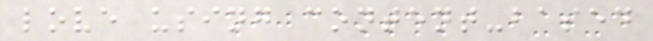love using content-based
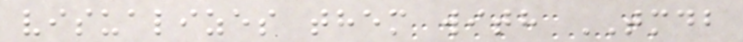visualizes them with TMDB
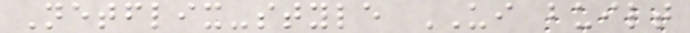Netflix-style UI built
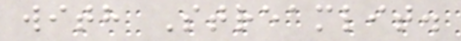with Streamlit.
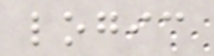logic
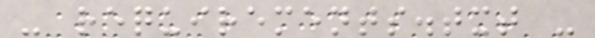- requirements.txt -
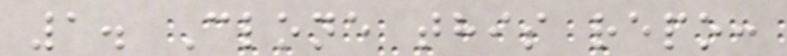1. Clone this repo:
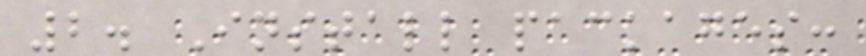2. Install packages:
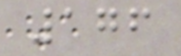176
